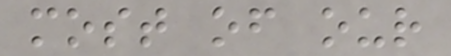most of our
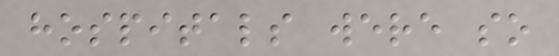hospitals were so
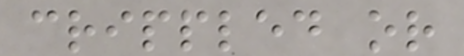crippled or
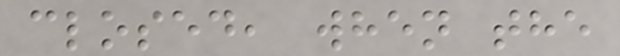closed, when the
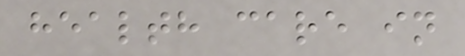health care in
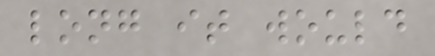long it would
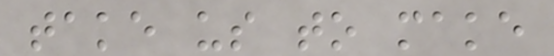take us to make
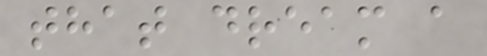that dream a
